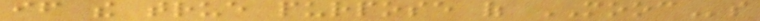if the true purpose of MOOCs
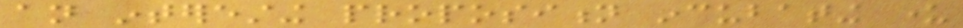an interesting proposition incubating under
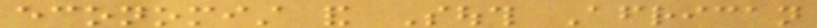economist and South African
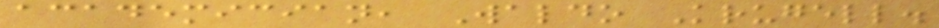academician, Waldo Krugell.
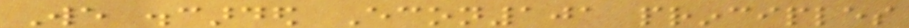We discarded Econ101 principles
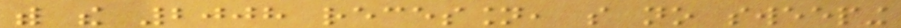with the 2008 recession, so no sweeping
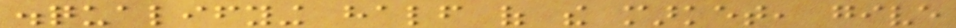disqualifying half of the market, give
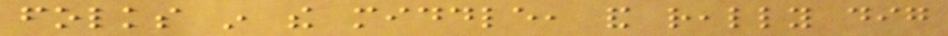folks in the middle, and really dig
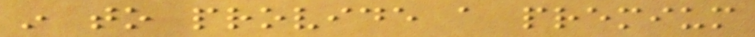in to provide a premium
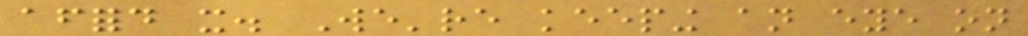afford it. We're keeping an eye on
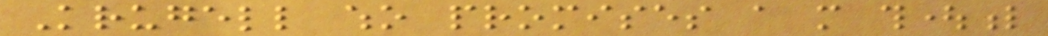Krugell who promises a more thoughtful
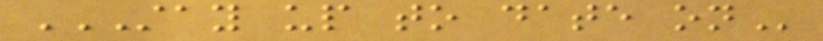STAY UP TO DATE ON
